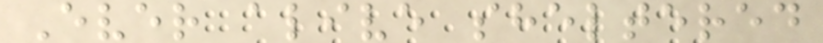Ever alive sheltered
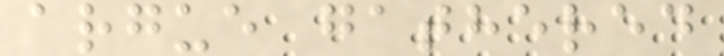argue gathered
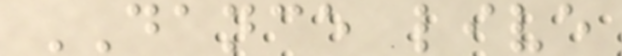DANCE live
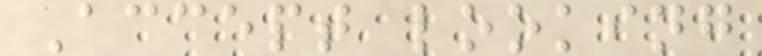Accept looking
